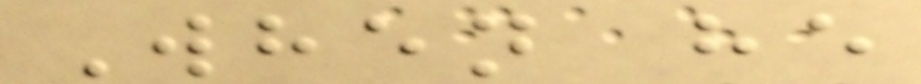When he
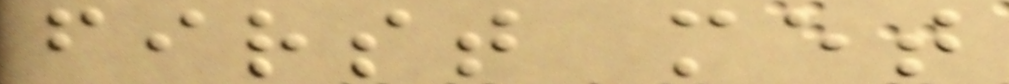first met
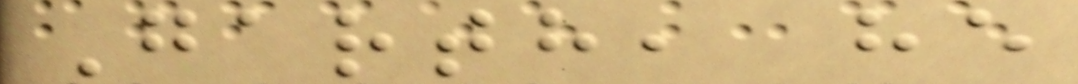Garth, he
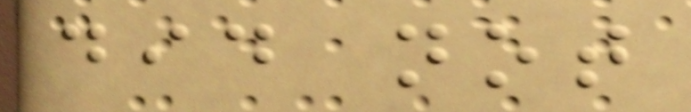did not
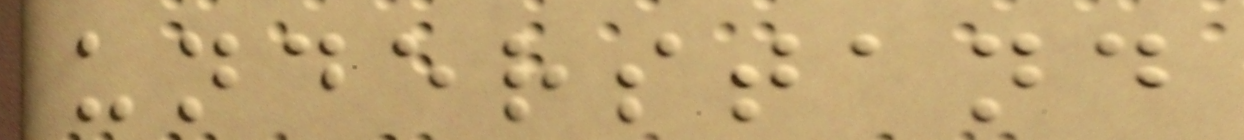understand
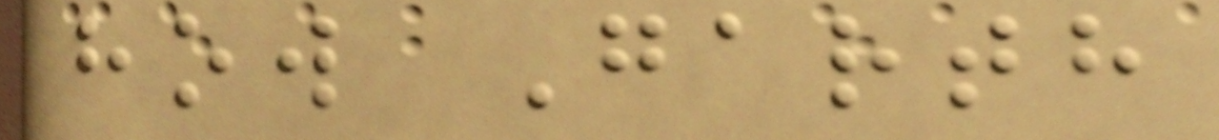how Garth
